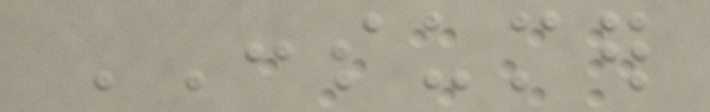CONSUMER
